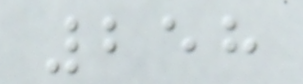258
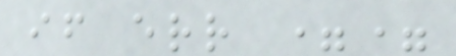if err ==
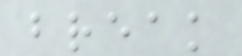break
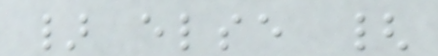} else {
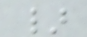}
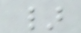}
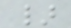}
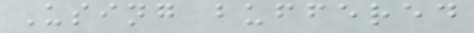Using buffered
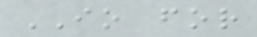IO for
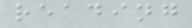reading
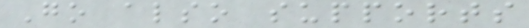Go also supports
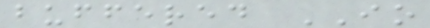buffered IO
